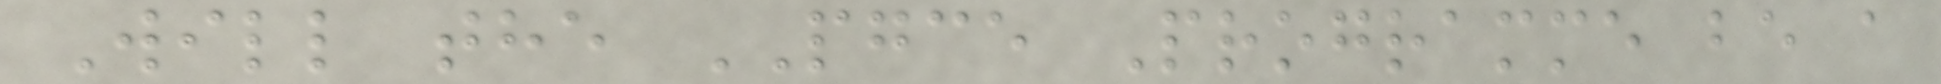Will the PGCE Programme be a
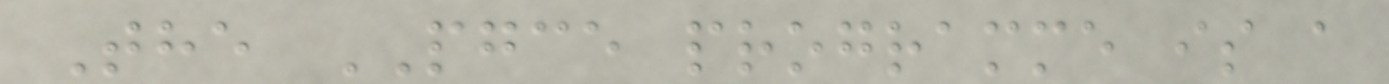The PGCE programme is a
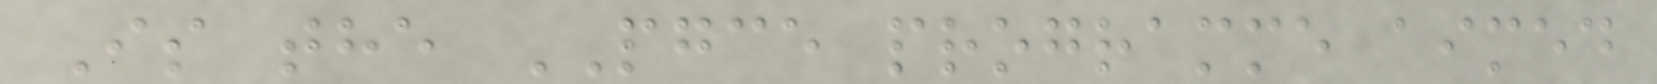Is the PGCE programme aimed
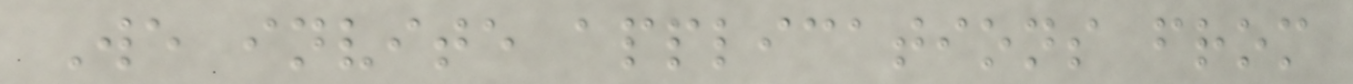We invite applications from
